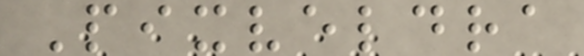Pixveldra
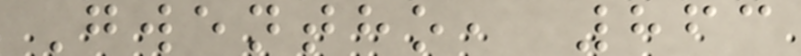Gwentho, 863
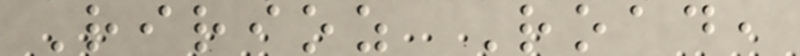Ririoz Road,
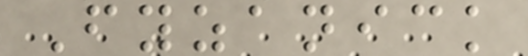Fyzanick
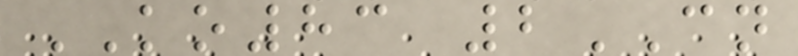KO83 2CN
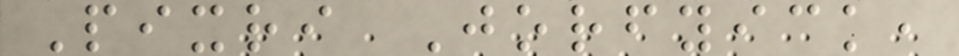Pixri Jorfyick,
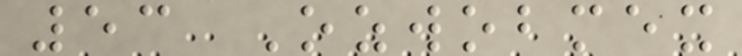53 Ozwobmex
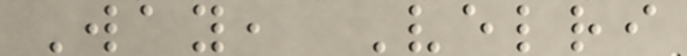Way, Velri
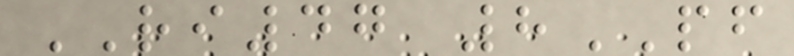RI47 8PF
